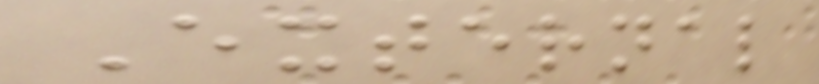External
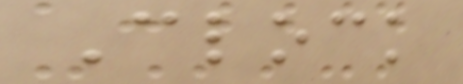Clock
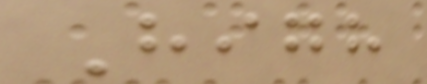High
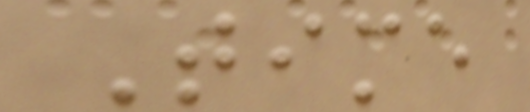Time
